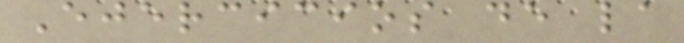Ejercicios de la
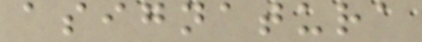asignatura
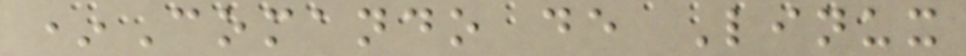*Comando de Linux
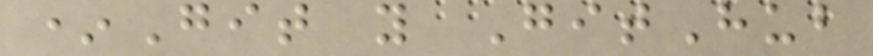*Git y GitHub
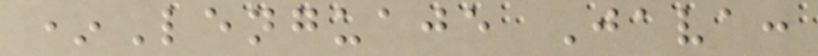*Lenguaje Java:
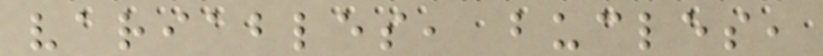variables, bucles,
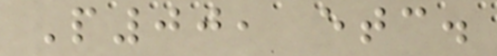P00, etc.
